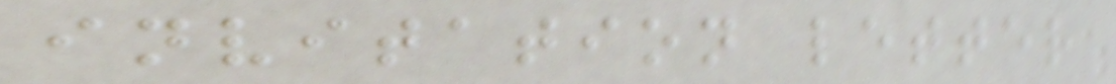invitation letter
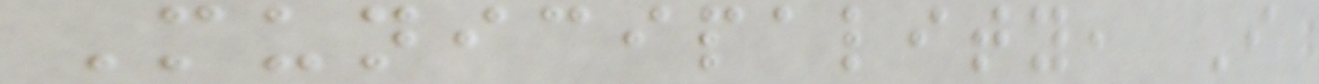Municipality, I
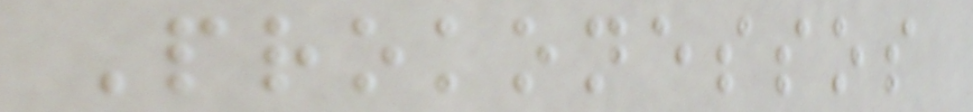Prokonessos
